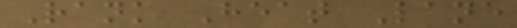Rank Heat Lane
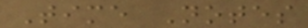Time Notes
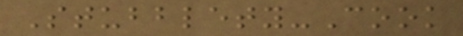Stubblety-Cook
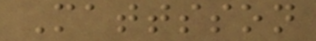Mattsson
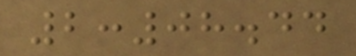2:08.44
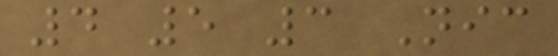4 5 3 Nic
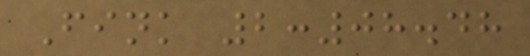Fink 2:08.48
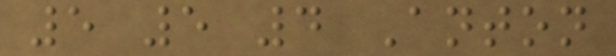5 5 4 Anton
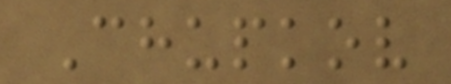Chupkov
